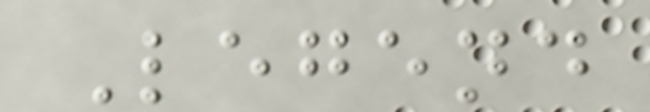Legend
